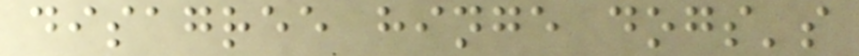disagree hinge dogs's
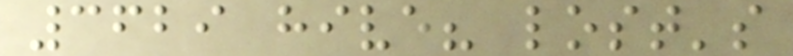3629 hive? lost's
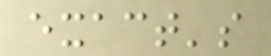exact's
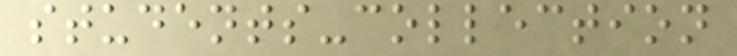students-collection
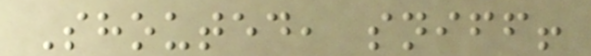Shouted, sniff!
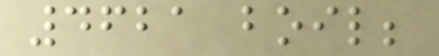4621 boil;
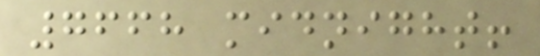7668 midnight!
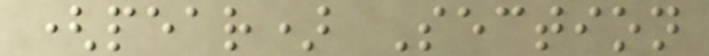(pear) Section
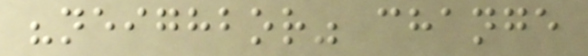"neighbor" change
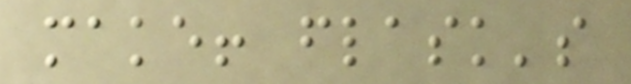make! flask's
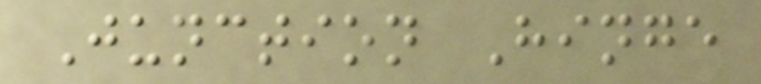Junction Hinge
